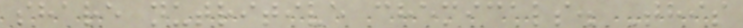share nutritive chemicals. This
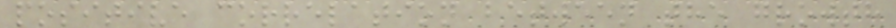positive correlation between the growth
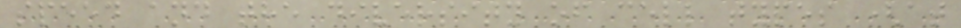speed and the diversity of cell types (at
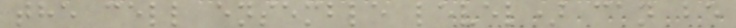the cell ensemble level) can be
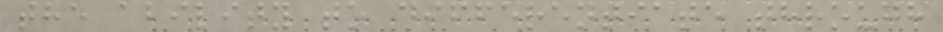the ability to differentiate through
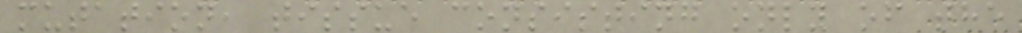mutation, tissue consisting only of the
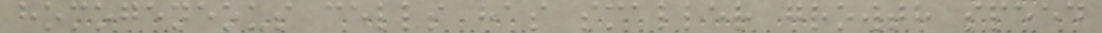homogeneous cells has smaller growth speed
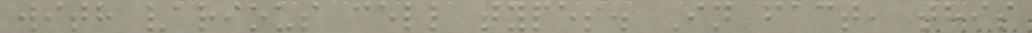with various cell types. In fact, this
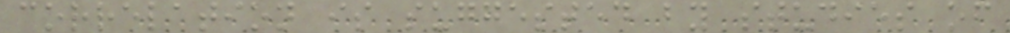correlation is suggested by studies of
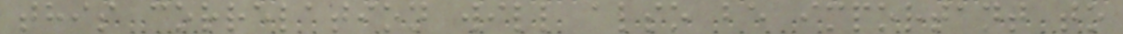this correlation will also be important to
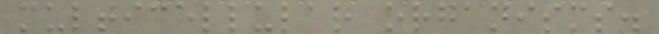multicellular organisms.
